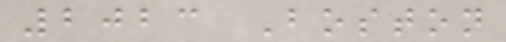2023 Boston
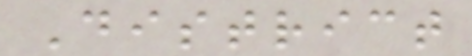District
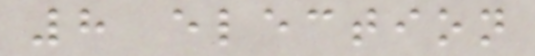8 election
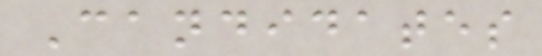Candidates
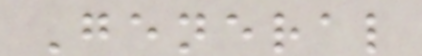General
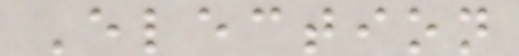Election
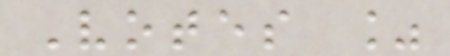Votes %
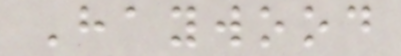Haywood
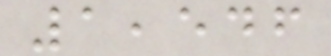1,546
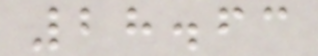28.63
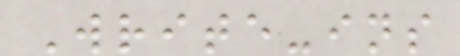Write-ins
